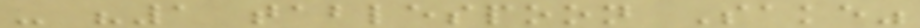- "1 tablespoon Sake"
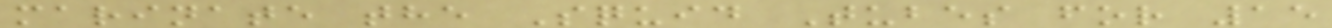marinate the Squid Tubes for 15
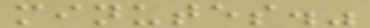minutes."
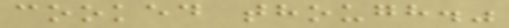cooked though."
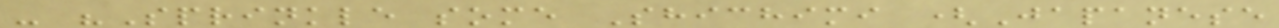- "Sprinkle some Shichimi (Japanese
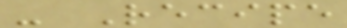- Recipe
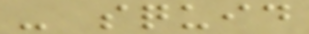- squid
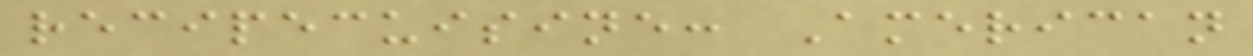recipecuisine: American
